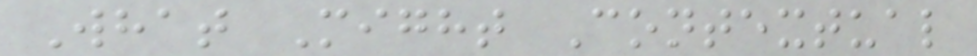What Might Contextual
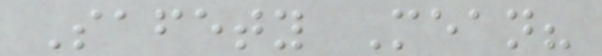Safety Mean?
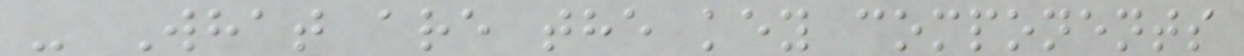- What are the key components
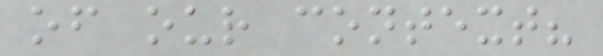of our context?
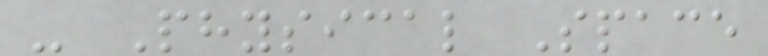- Physical Space
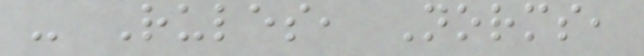- Rules, Norms,
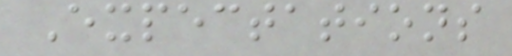Expectations
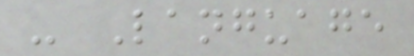- Language
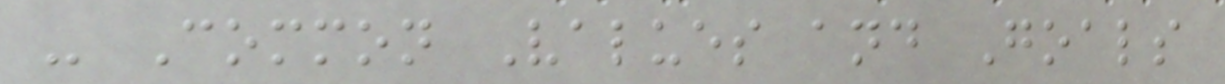- Common Values and Goals
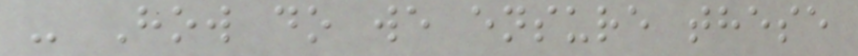- How do we ensure these
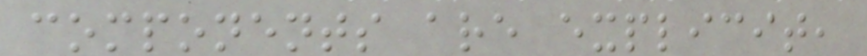components are explicit,
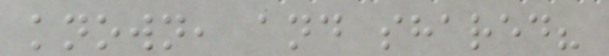known, and shared?
